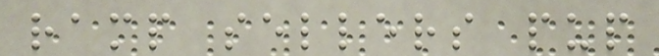ramp sellers pup
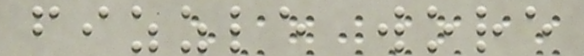fizzle wore
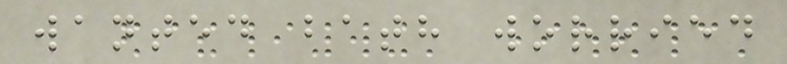wanted bath worried
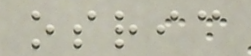osric
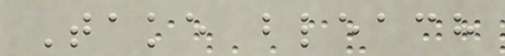Take bleach
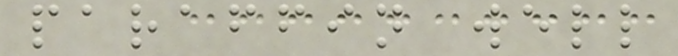paraffin well
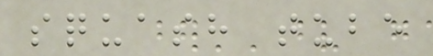squash tube
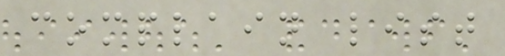complain list
